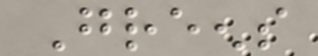Greens
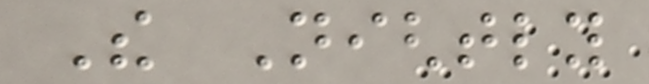The Nightly
